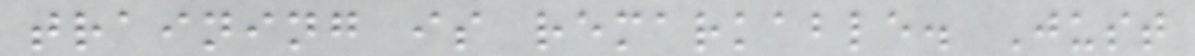training is remarkable. Just
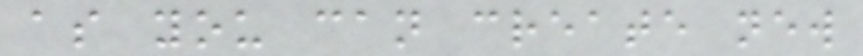as you can create new
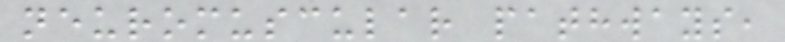neuromuscular pathways,
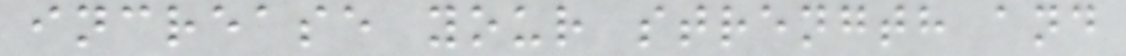increase your strength and
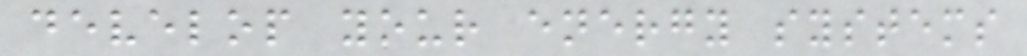develop your energy systems
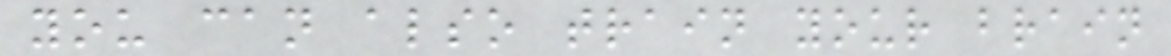you can also train your brain
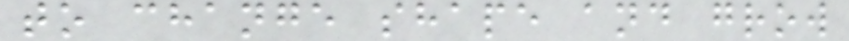to change shape and grow
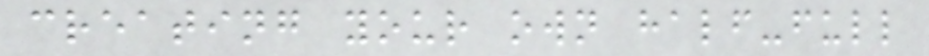creating your own half-full
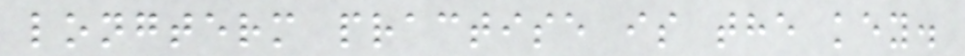longterm practise is the key.
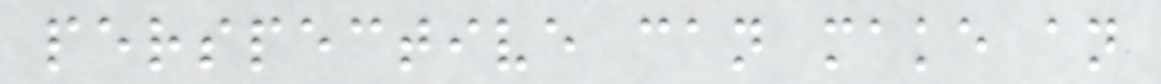perspective can make an
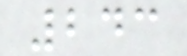243
